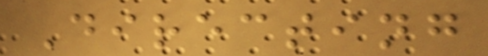Directing
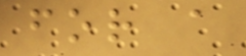for a
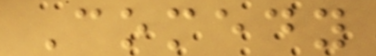Comedy
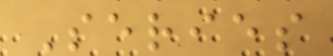Series
